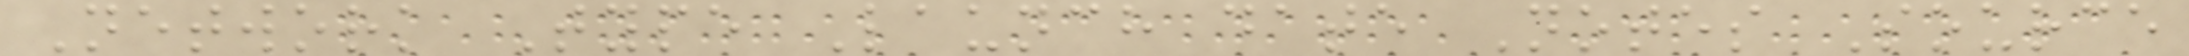Network Type Launch date Notes Source
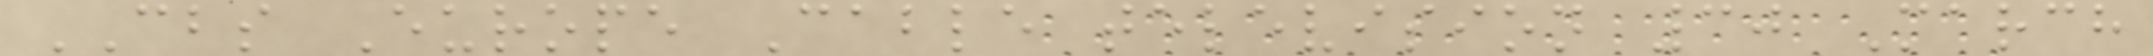CBS Europe Cable television 30 March
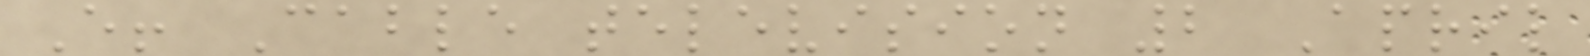E! Cable television 2 April
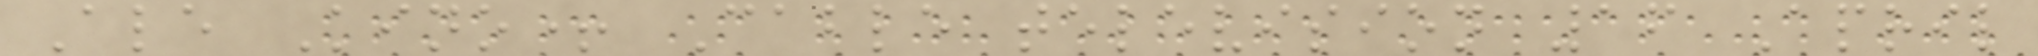Ale Kino+ Cable television 16 April
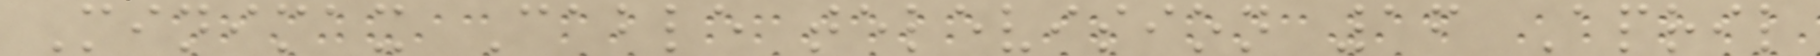Minimax Cable television 16 April
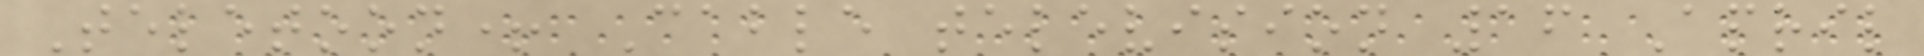Teletoon+ Cable television 16 April
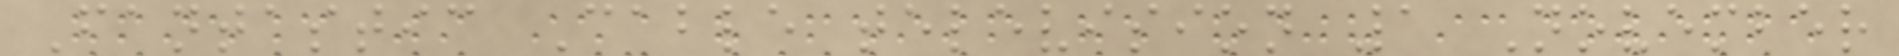Fantastic Cable television 1 November
